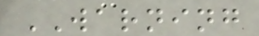WARNING
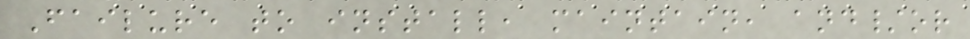Failure to install, maintain, and/or
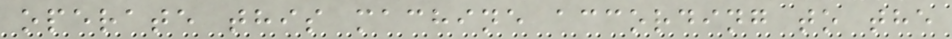operate this machine according to the
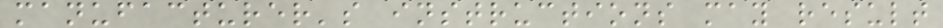manufacturer's instructions may result
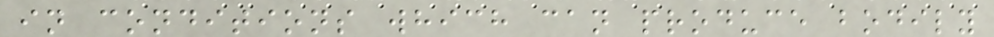in conditions which can produce bodily
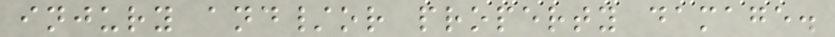injury and/or property damage.
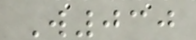W030
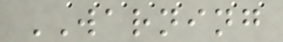WARNING
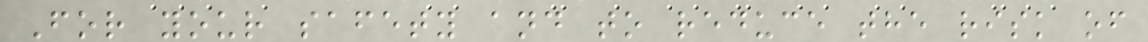For your safety and to reduce the risk of
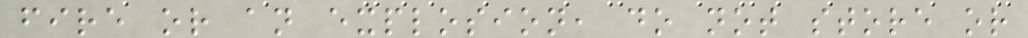fire or an explosion, do not store or
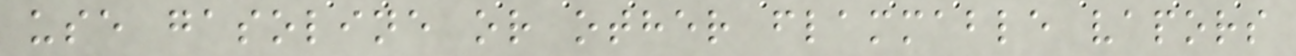use gasoline or other flammable vapors
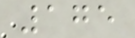175
